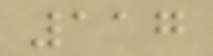117
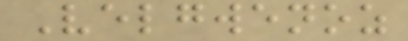Velgwenoz
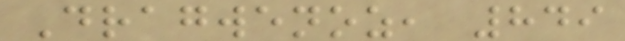Dragwenoz, 849
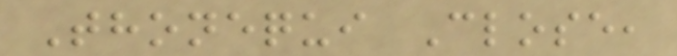Thonequi Close,
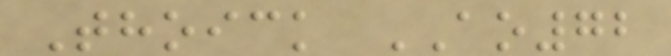Thoick AO72
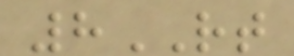8RT
